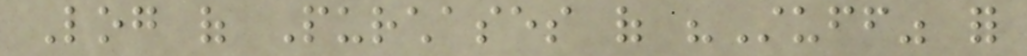Log of Purchases of "Stuff" for
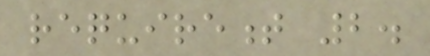requirement 2.
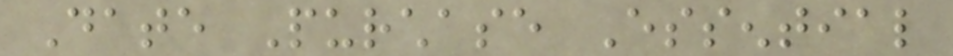Date Purchase Essential
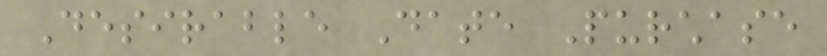Desirable Date Purchase
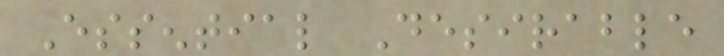Essential Desirable
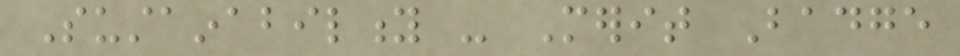Sustainability - Merit Badge
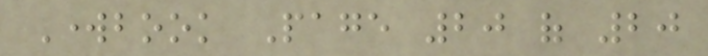Workbook Page 20 of 20
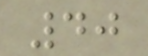40
